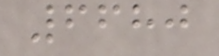6680
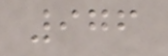976
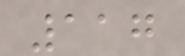117
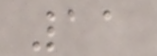11
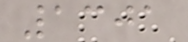1301
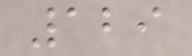129
